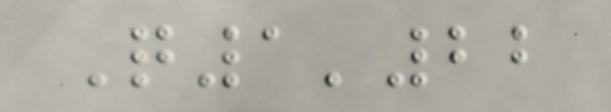Q1'22
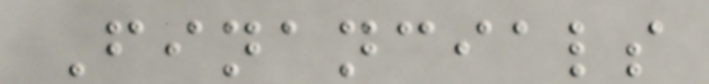Financials
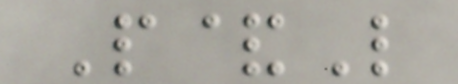P&L
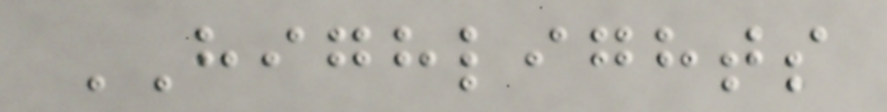HIGHLIGHTS
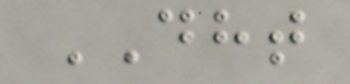DHT
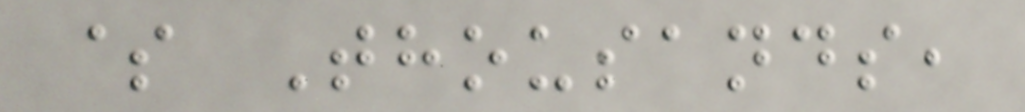$ Thousands,
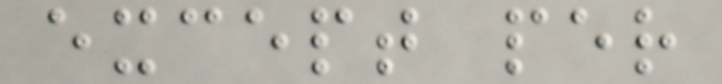except per
